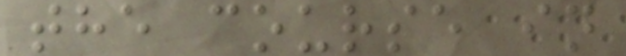the course in
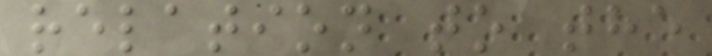relation to the
